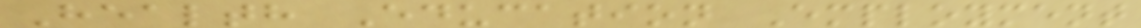Health Education Employment
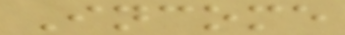Income
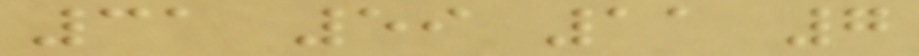31 59 11 7
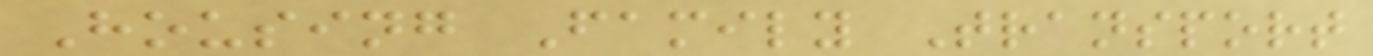Housing Family Transport
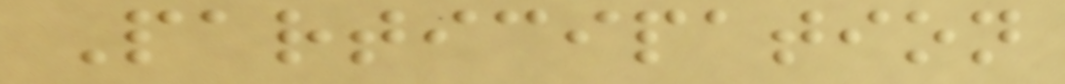Participation
